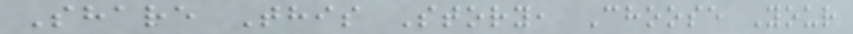Share This Story, Choose Your
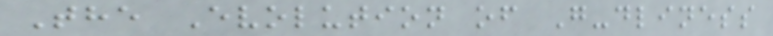The Evolution of G-dliness
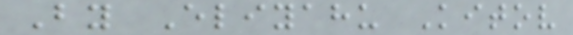By Eliyahu Kitov
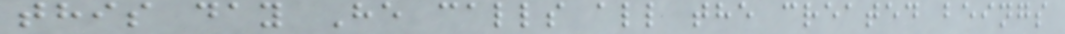this day He calls all the created beings
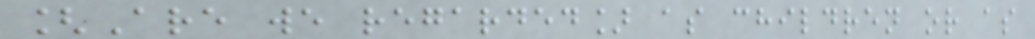[Are we regarded] as children or as
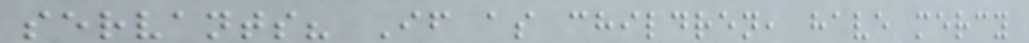servants? If as children, have mercy
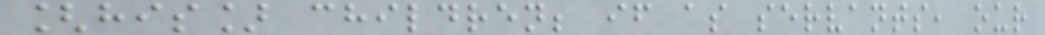[his] children; if as servants, our
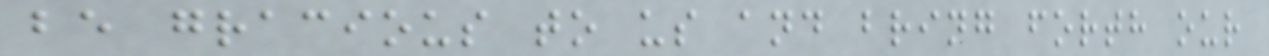be gracious to us and bring forth our
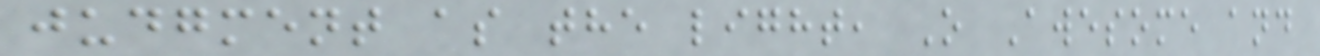judgment as the light, O Awesome and
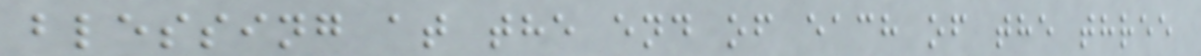blessing at the end of each of the three
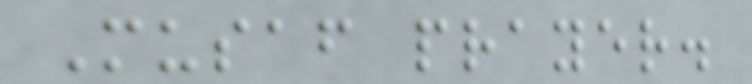Musaf prayer.
